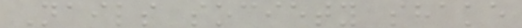Nails society shake
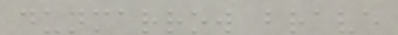dunmarrow brave
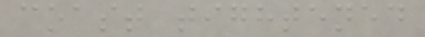coast tightened
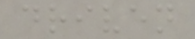driven
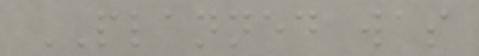PLANNED was
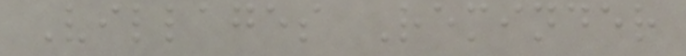Villages Reminder
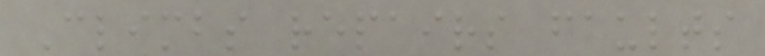Climbs repairs faults
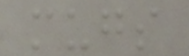mugs
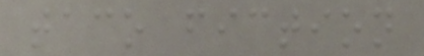taco fiction
